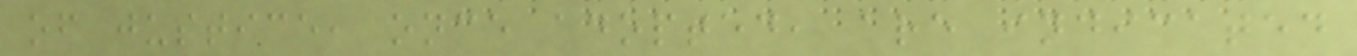of justice, once adopted, are indicated
